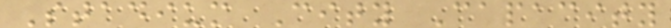Stadium City Capacity
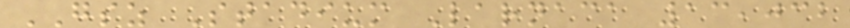GSZ Stadium Larnaca 13,032
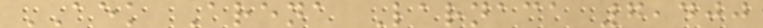AEK Arena Larnaca 7,400
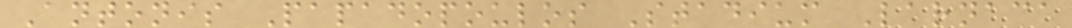Antonis Papadopoulos Stadium Larnaca
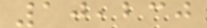10,230
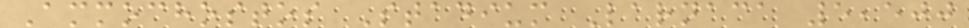Ammochostos Stadium Larnaca 5,500
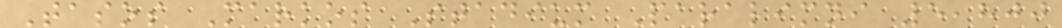Tasos Markos Stadium Paralimni 5,800
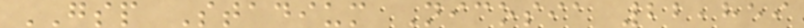GSP Stadium Nicosia 22,859
